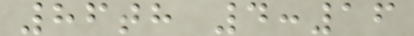86th 4:16
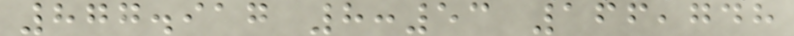877.917 8:53 166,748
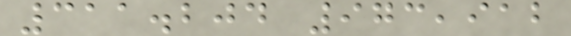311.204 973,912
